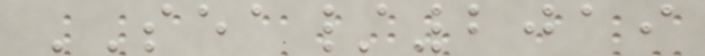SEA/2019
